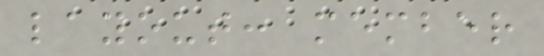layout: member
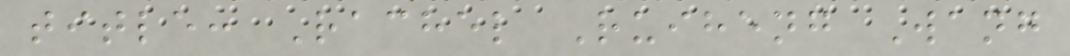title: Rachel Ruiheng Wang
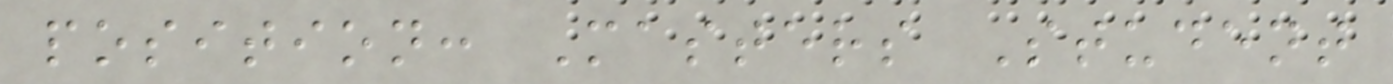position: Masters Student
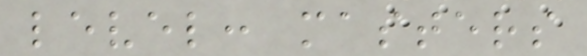level: masters
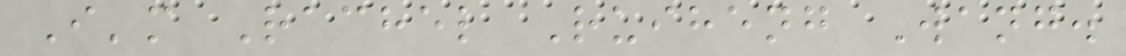I'm Rachel Ruiheng Wang.
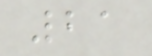21
